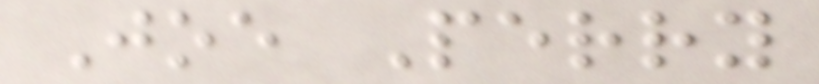Joe Perry
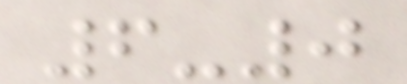6-0
